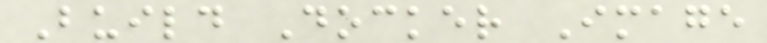Build Docker Image
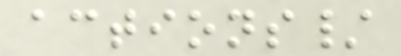actions/
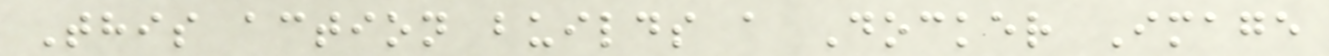This action builds a Docker Image
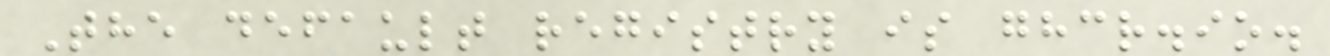The default registry is ghcr.io.
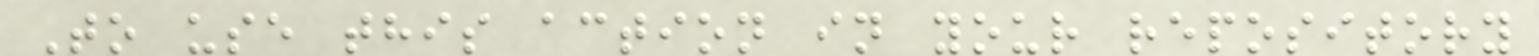To use this action in your repository
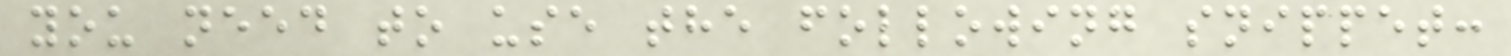you need to use the following snippet:
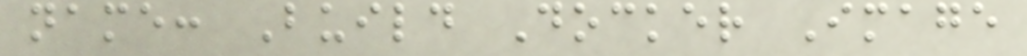name: Build Docker Image
